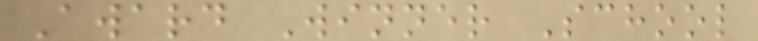Award Winner School
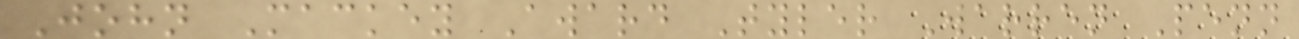John Mackey Award Tyler Warren Penn
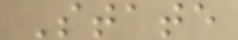State
